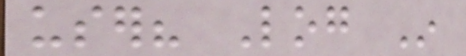user? Log In
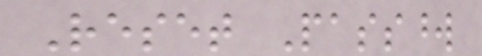Reset Password
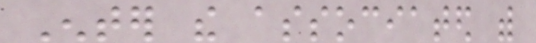Enter the associated with
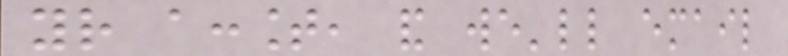your account, and we'll email
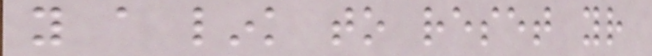you a link to reset your
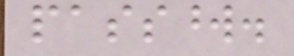password.
